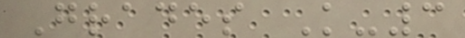Grades K-3
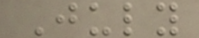July
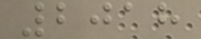2018
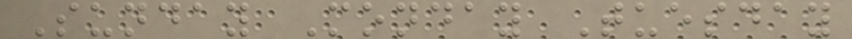Sunday Monday Tuesday
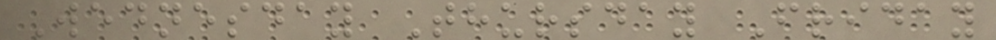Wednesday Thursday Friday
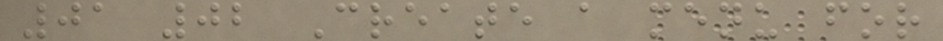01 02 Create a menu for
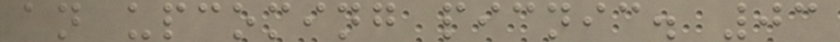an upcoming picnic. 03
